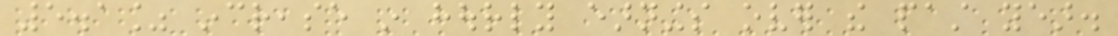5.1% increase in hourly earnings over the past year.
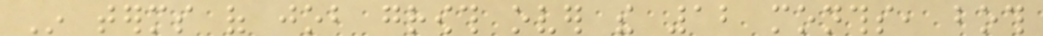In terms of job growth over the 12 months, both
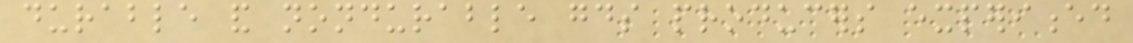durable and nondurable goods producers experienced
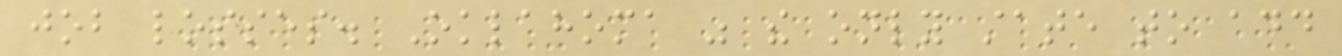job losses. Oklahoma was the only state to add
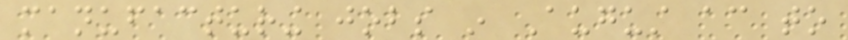manufacturing jobs in August according to
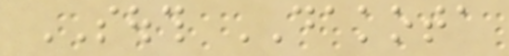SOUTH DAKOTA
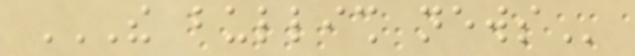THE BULLISH NEWS
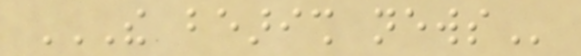THE BEARISH NEWS
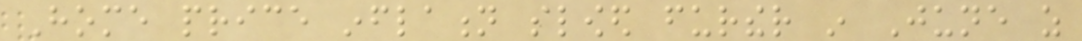Home price inflation slowed further in June as
